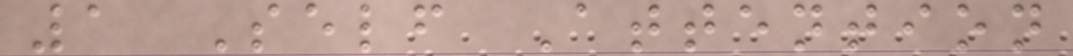1 Self Attention
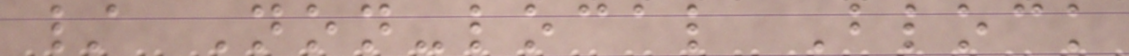/ Non-local Block
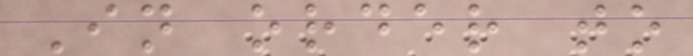In order to
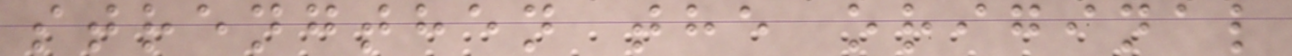strengthen the original
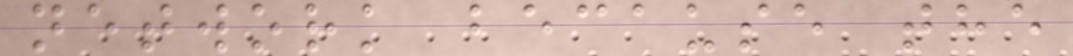network because the
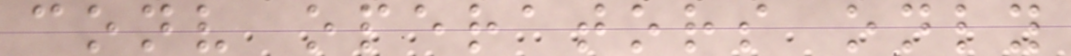conv operators only
